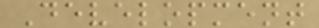Development
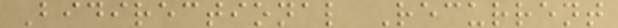Bidirectional Recurrent
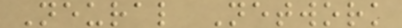Neural Network
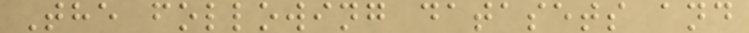The following datasets and
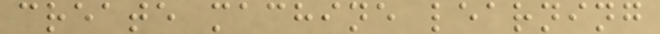create machine learning
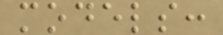models:
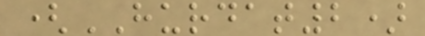(HURDAT2)
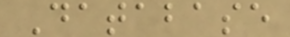Database
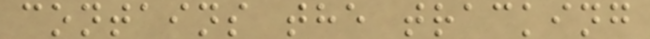contains the tracking
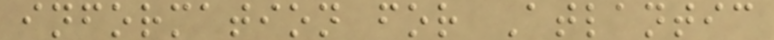information for Atlantic
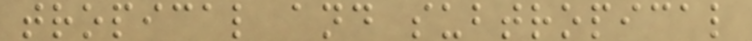tropical and subtropical
